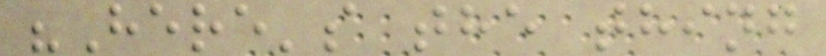"Here's the thing
